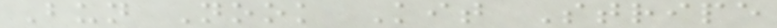Bun Nook Kit Stripe
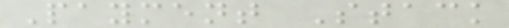Payment Stack
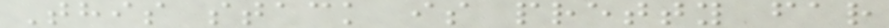This stack is pretty far
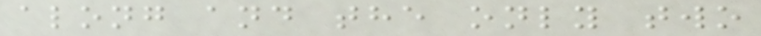along and the only two
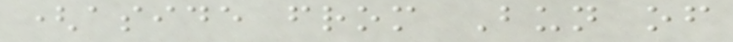(aside from Bun of
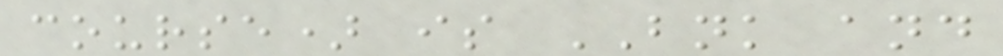course) is BNK and
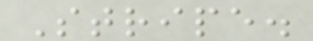Stripe.
